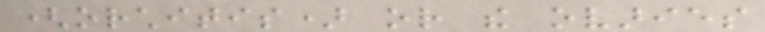(orchitis) or the ovaries
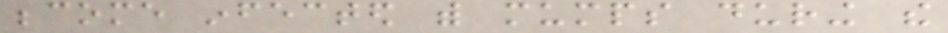become infected with mumps during the
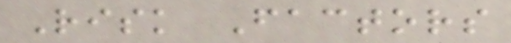Risk Factors
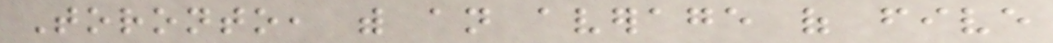Toronto, with an average of five
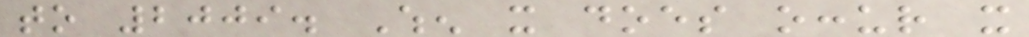to 2009. When it does occur it
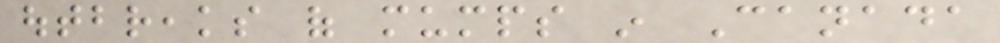outbreaks of mumps in Canada
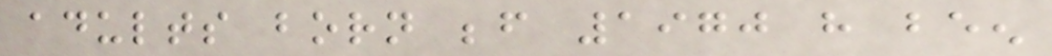adults born before 1970 have been
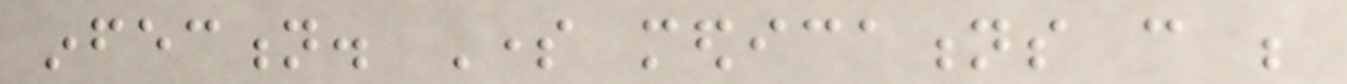infection. Some medications can be
